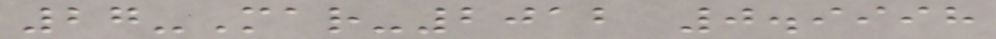27-Mar-2012 0.9998
